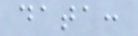data:
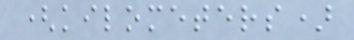(kilometers)
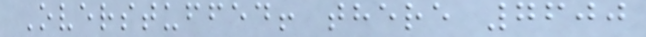Overstuffed! there 7600
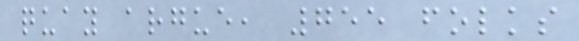quay argue, 755 folks
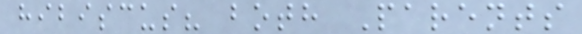hibiscus? both Parents
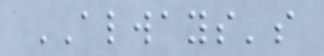ALWAYS's
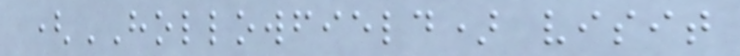(HOLLOWFIELD) visit
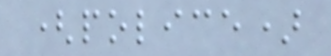(police)
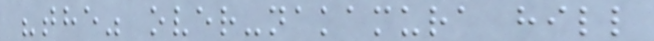"the" over-nakamura hill
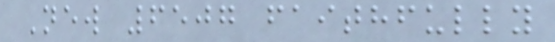New 6507 faithfully
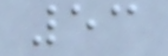53
